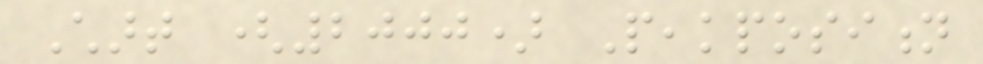Chart (2000) Peakposition
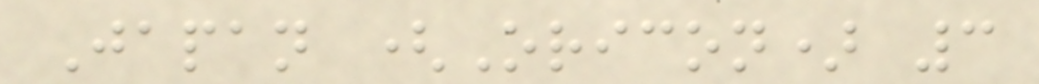Japan (Oricon) 3
